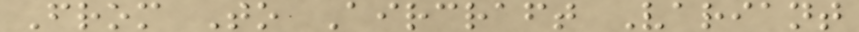From To Aircraft Variant
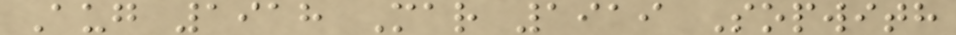Aug 1918 Mar 1919 Sopwith
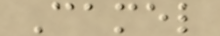Camel
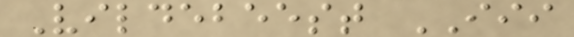Vildebeest III
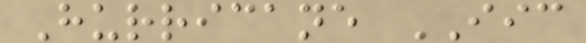Hurricane IIC
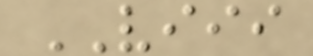VIII
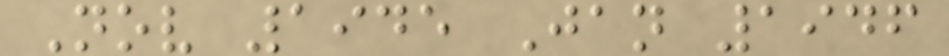Nov 1945 Jan 1946
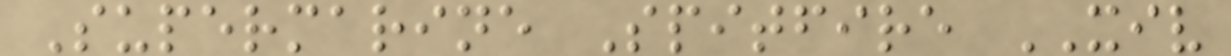Supermarine Spitfire XIV
